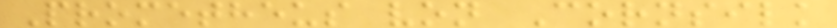Prometheus von Cornsilk
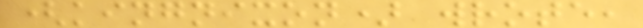(kingnixon) wrote,
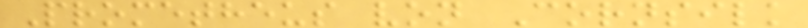Prometheus von Cornsilk
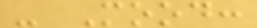- Mood:
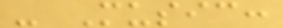- Music:
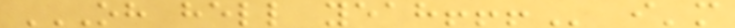OH HELL YEAH!!! i'm
